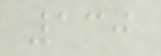130
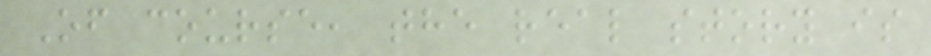Of course, the real story is
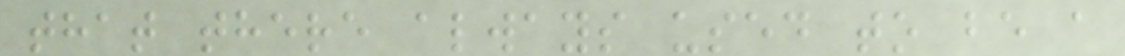that there always used to be a
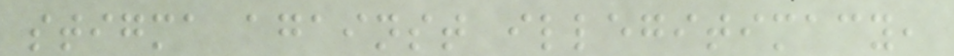stigma against illegitimacy,
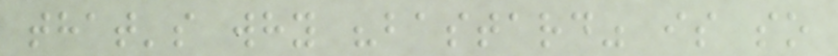that's why "bastard" is so
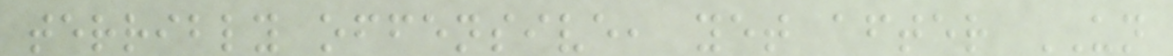terribly offensive, yet after UN
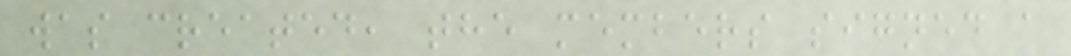was created, the members signed a
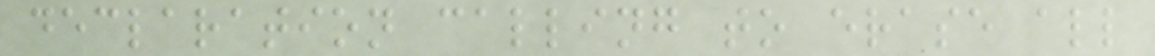declaration calling to erase all
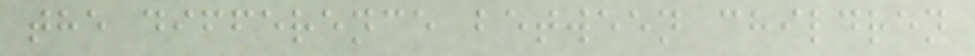the difference between children
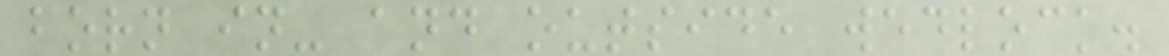born in- and outside wedlock.
